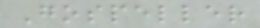Gospeller
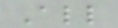All
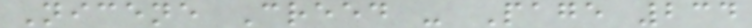Nicene Creed - Page 234
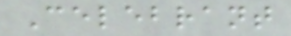Celebrant
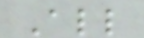All
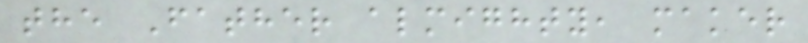the Father almighty, maker
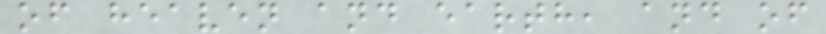of heaven and earth, and of
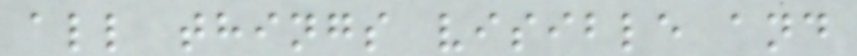all things visible and
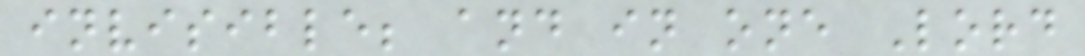invisible; and in one Lord
